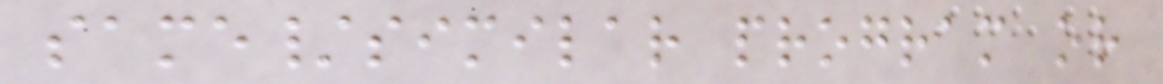same/similar program or
